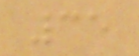35
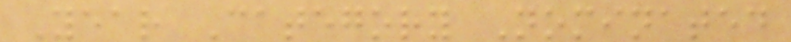Year Category Nominated
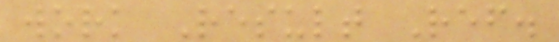work Result Ref.
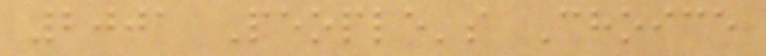2001 People's Choice
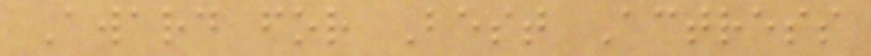Award for Best Actress
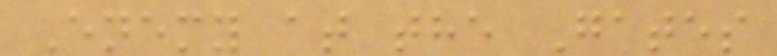Enemy at the Gates
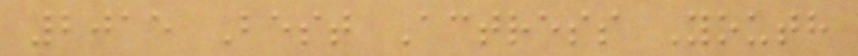2015 Best Actress Youth
